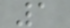1
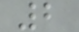2
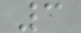3
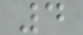4
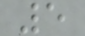5
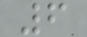6
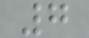7
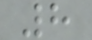8
